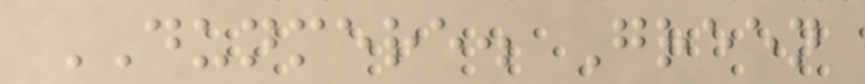DUNMERE. Green
